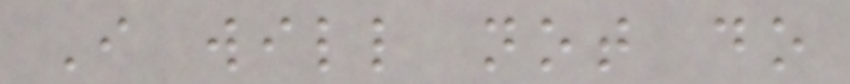I will not do
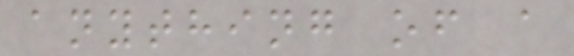anything of a
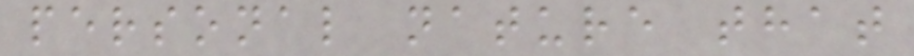personal nature that
